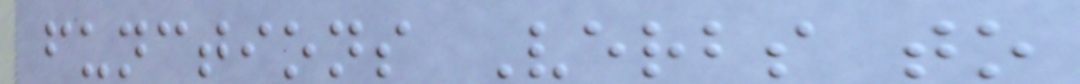functions Verbs to
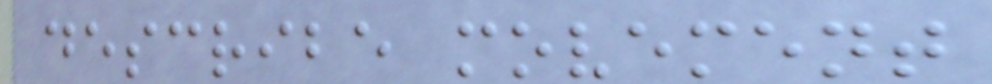describe movement
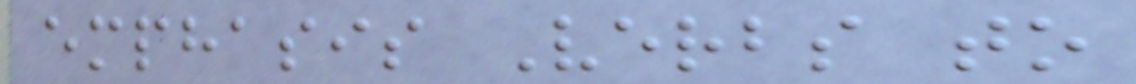emphasis Verbs to
